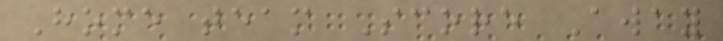Home team Score Away
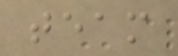team
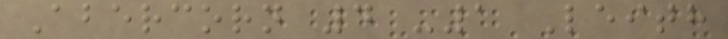Abercorn 4 -1 Leith
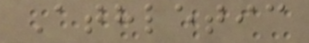Athletic
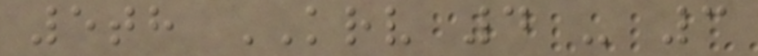5th KRV 4 - 3
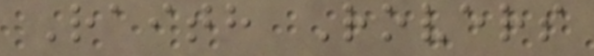Raith Rovers
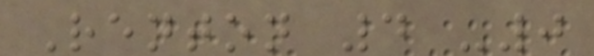Renton 4 -0
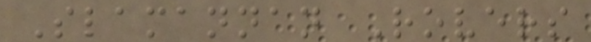Slamannan Rovers
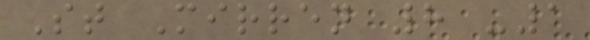St Mirren 8 -1
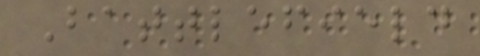Battlefield
